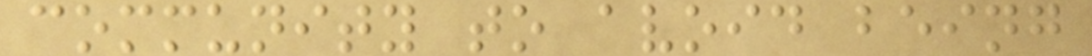community to avoid being
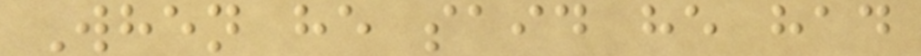When he said he had
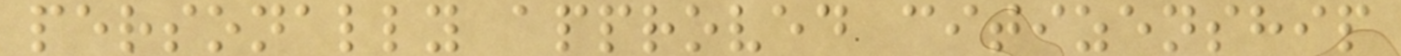personally approved citizenship
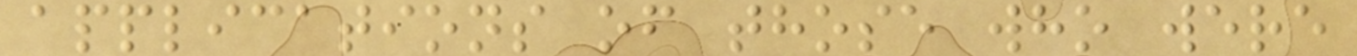applications of those who were
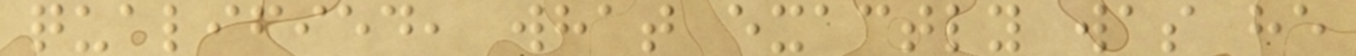qualified, what exactly was he
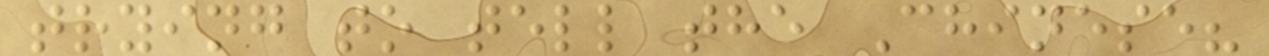trying to tell the Chinese?
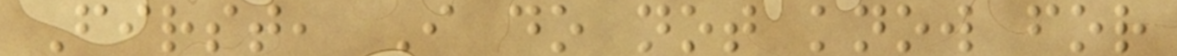First, I do not know for
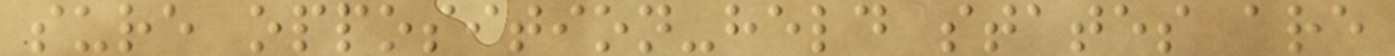sure opposition-held states are
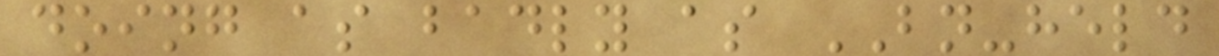doing as badly as BN-held
